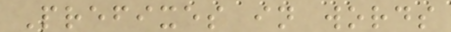Prefixes in words
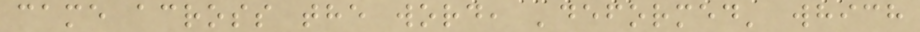came across the word, 'deformed' which
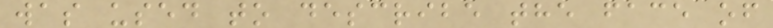was used to describe the face of
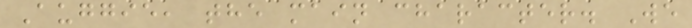Auggie, the main character. We
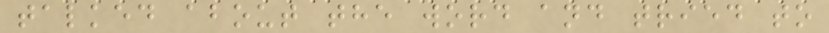talked about the word and tried to
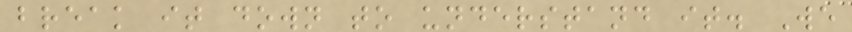break it down to understand it. We
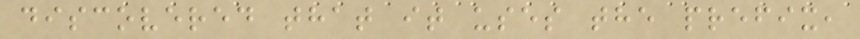discovered that it uses the prefix,
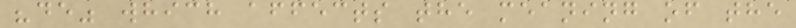"de" which affects the meaning of the
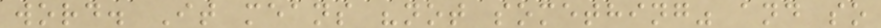word. It means "not something" and so
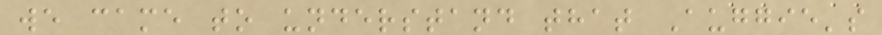we came to understand that Auggie's
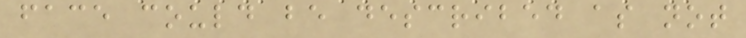face could be described as not
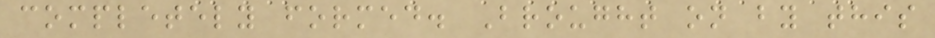completely formed. Brought on by this
